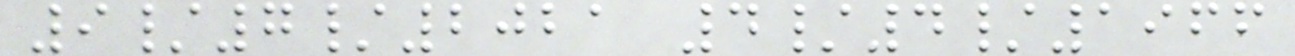9/7/2021 4/4/1966
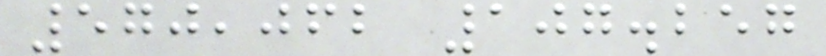570,062 107.257
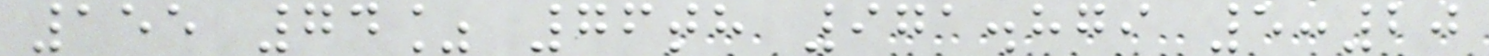155 74% 76th 971.879 5:20
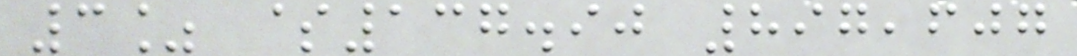3% $137.90 897,607
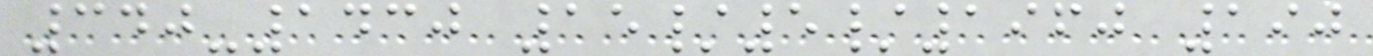340-1430 15/5/1960 190
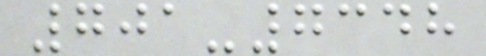701-7348
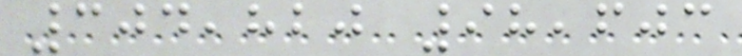304,820 98,603
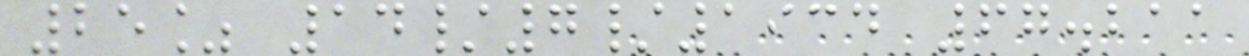25% 14/7/1934 67.211
